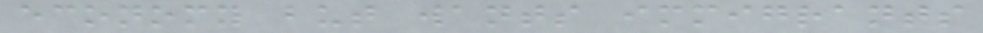economy but wants immigrants
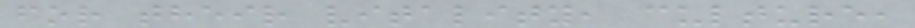for their vitality, culture,
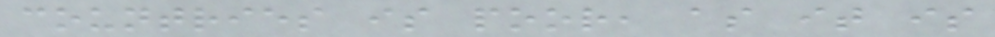countries is poor, as it is
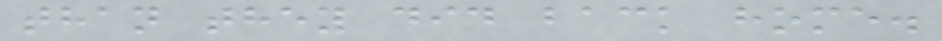than they did back home.
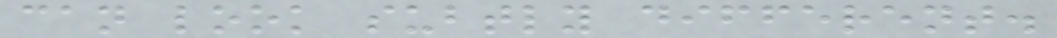can look subtly different.
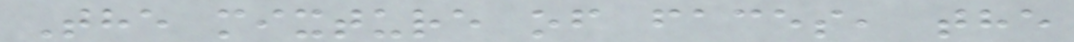The mixture of faces, the
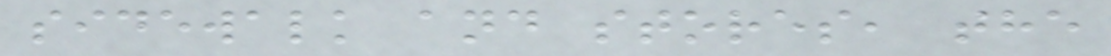sidewalk and stores, the
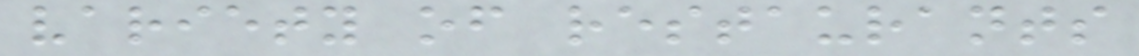variety of restaurants
